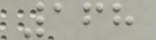168
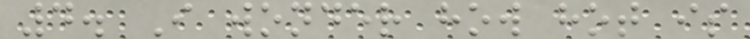4. I wonder how hot is
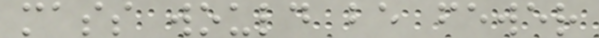mass would be fewer
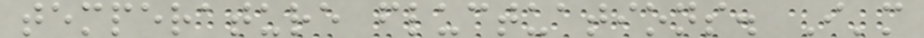temperature fluctuations. I'm
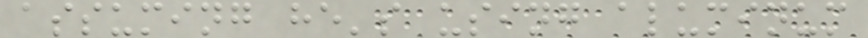assuming he's using aluminum
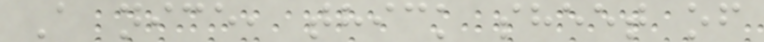A nice, thick sheet of
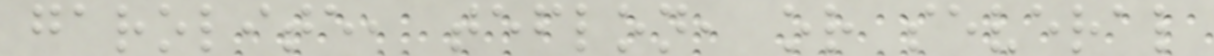garolite, teflon, or several
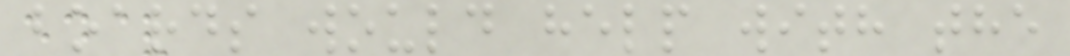boards would help with the
